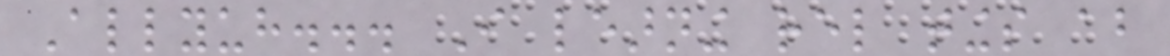Allyuh... I learning rel tings about
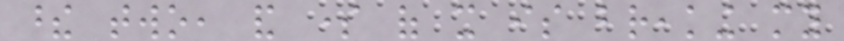these two, and some of it is breaking my
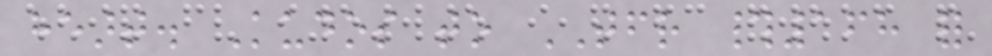heart. Kudos to TFR #168 for
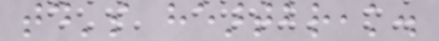today's heartbreak.
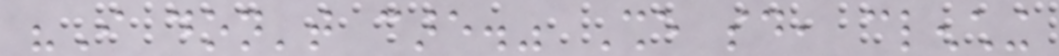"I don't care." She said, clenching
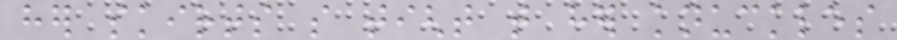her skirts so tight that her knuckles
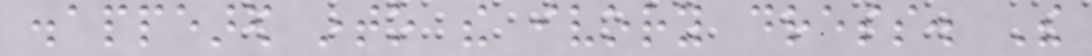disappeared into the ivory dress. The
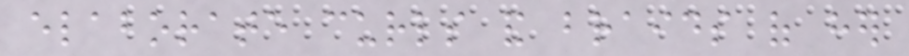elaborate curls and braids of her
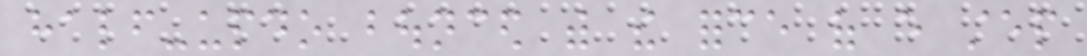half-updo bounced with the force of every step
